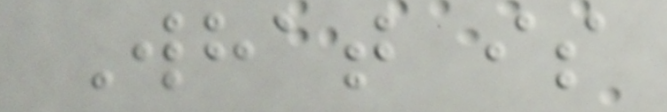What is
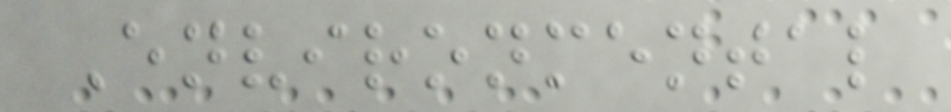Environmental
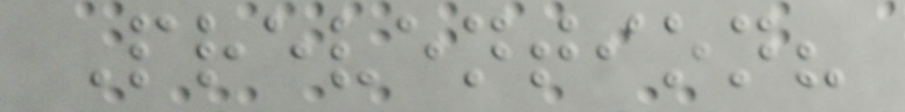Prevention?
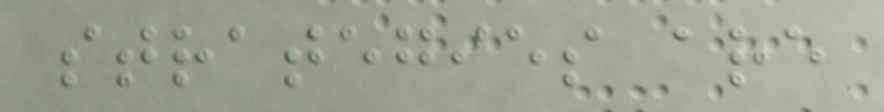strategies are
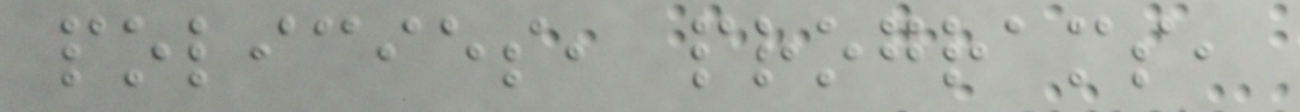policies, programs,
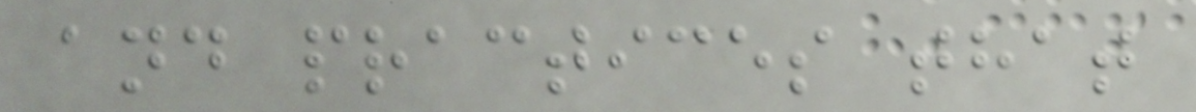and practices that
